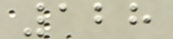128
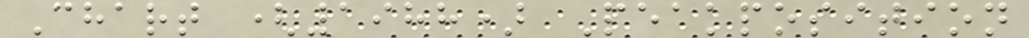Chart (1988) Peakposition
